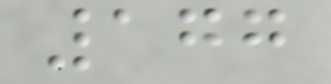177
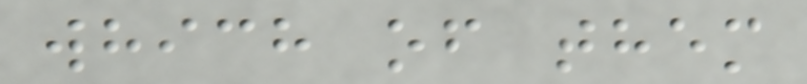which of them
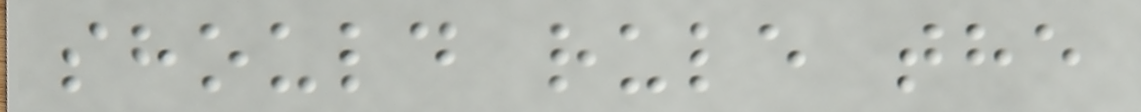should rule the
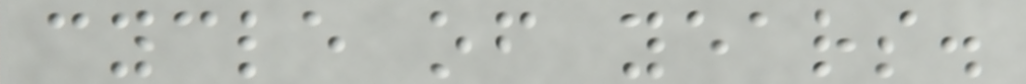cycle of years.
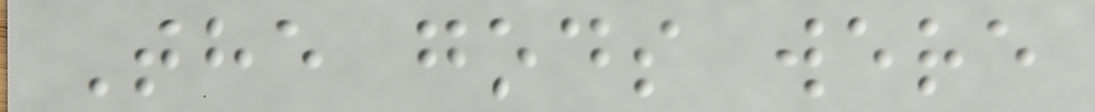The gods were
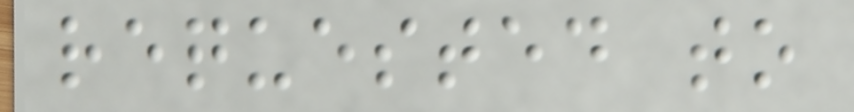requested to
